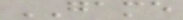GAME
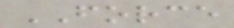FORCE
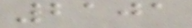2101
